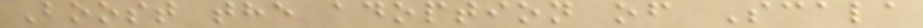Boost the adoption of Scala
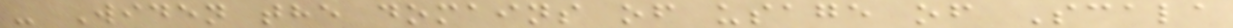- Widen the domains of usage of Scala
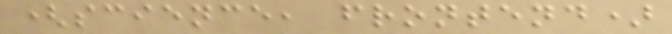(science, frontend)
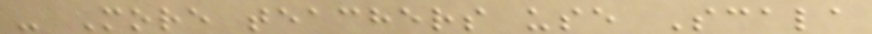- More teachers use Scala
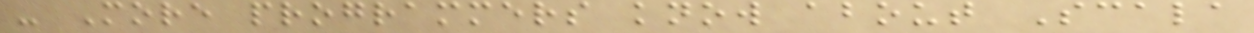- More programmers know about Scala
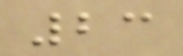23
